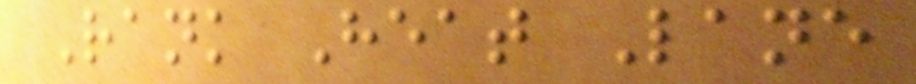Rank Heat Lane
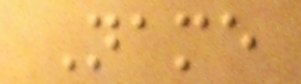Name
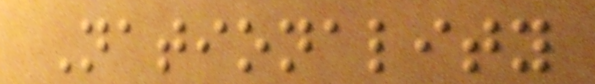Nationality
